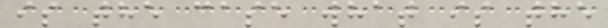is the case what is the
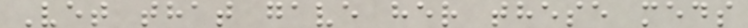Vet that gave her these meds
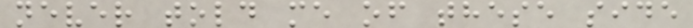never told me of these side
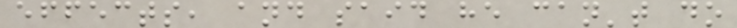effects, and said he can't do
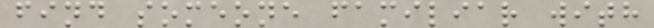find someone familiar with
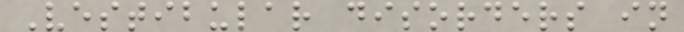Vestibular disorders in
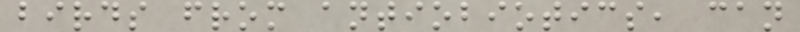birds from antiobiotics, can
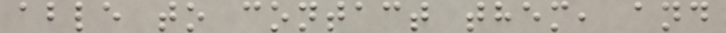able to contact them, and
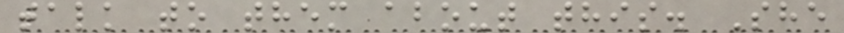talk to them about this. She
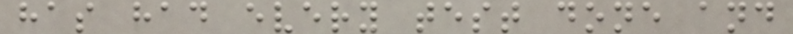has had every test done and
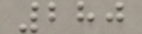280
